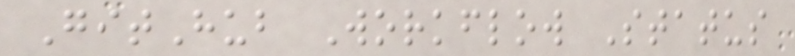GitHub Workflow Status
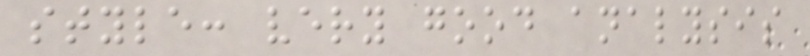style: very good analysis
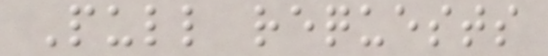Pull requests
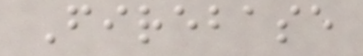Firebase
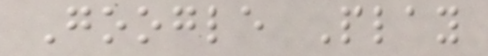Google Play
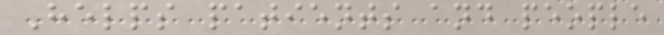Helps patients and people
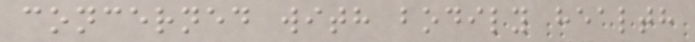concerned with bodily health
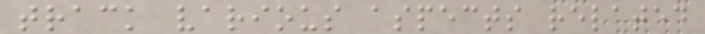track various aspects related
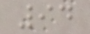94
